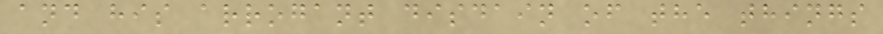and his arrogant disdain of the things
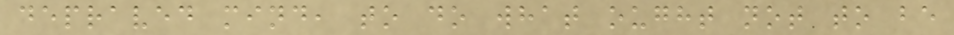depraved mind, to do what ought not to be
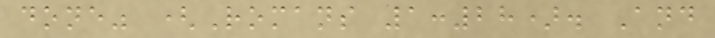done" (Romans 1:28). And
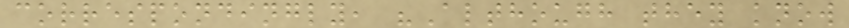correspondingly, "Although they know
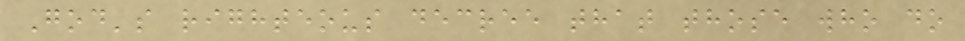God's righteous decree that those who do
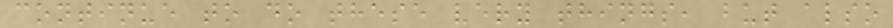continue to do these very things, but also
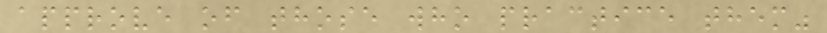approve of those who practice them"
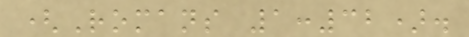(Romans 1:32).
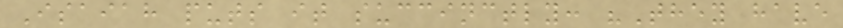Isaiah puts it succinctly: "They have
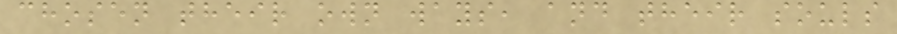chosen their own ways, and their souls
